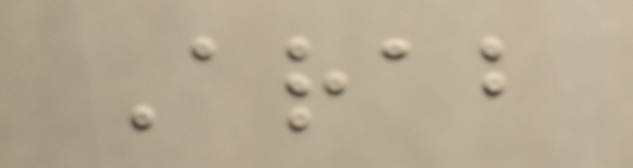Arab
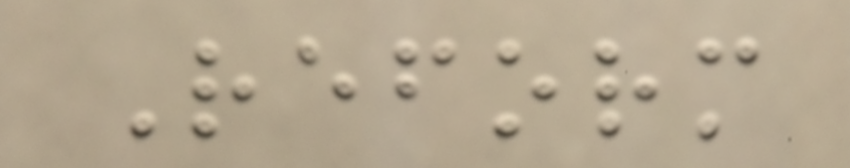Reform
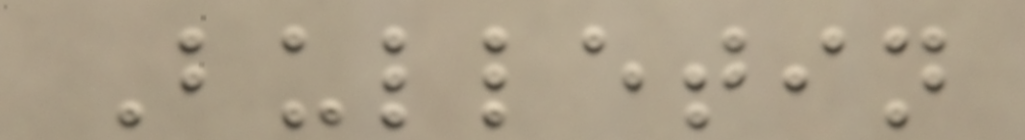Bulletin
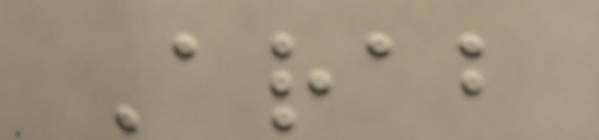Arab
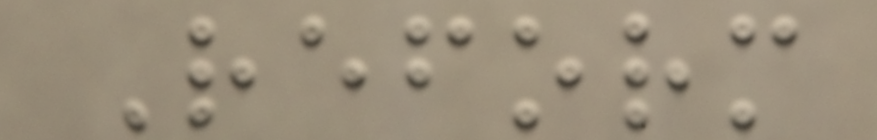Reform
